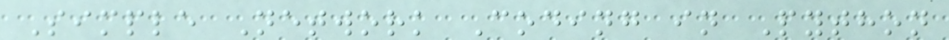Simple Network Coding in Python
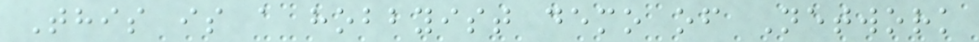This is a hobbyist demo of Network
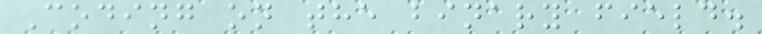Coding on the binary field.
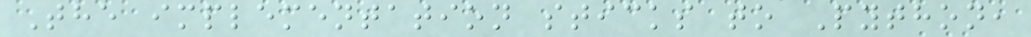The implementation sticks to Python,
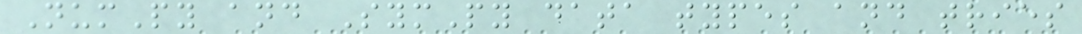NumPy and SymPy data types and tries
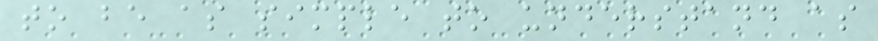to be as simple to understand as
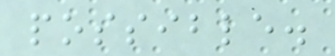possible.
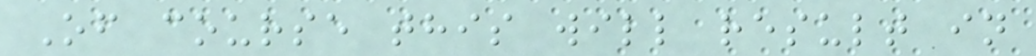Of course this will result in
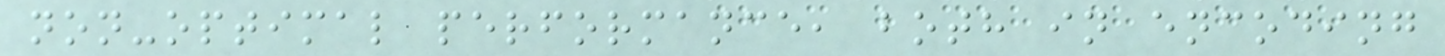non-optimal performance, both in encoding
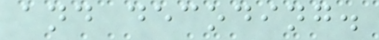and decoding.
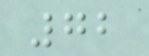72
